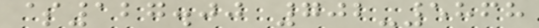$127.00 702-5868
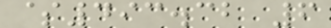$493.32 6
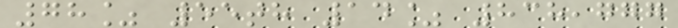78% 55th 14% 838,777
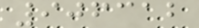906312
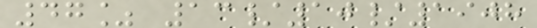47% 13/10/1908
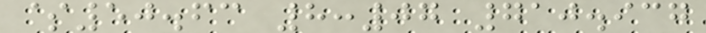$50.63 8:07 710.937
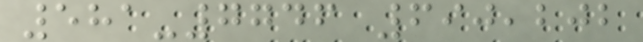581-7746 690,202
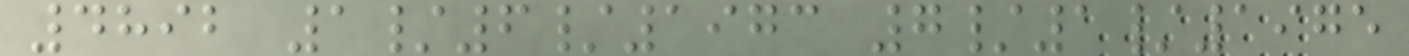4892 1/6/1973 7/1/1975
